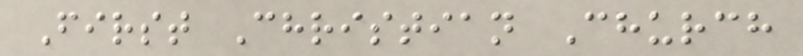First Christian Church
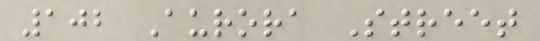102 Aurora Street
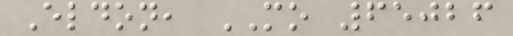Eldon, MO 65026
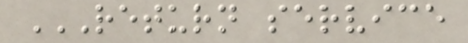RETURN SERVICE
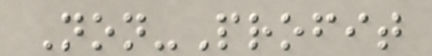Non-Profit
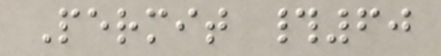Permit #60
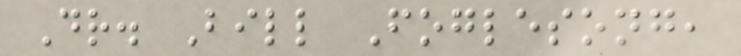Dr. Bill Foglesong,
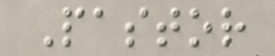Pastor
